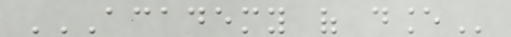ACADEMY OF DANCE
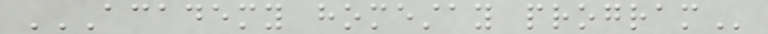ACADEMY HOMESTAY PROGRAM
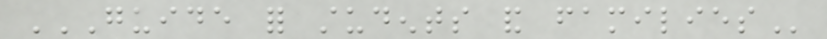GUIDE FOR STUDENTS AND FAMILIES
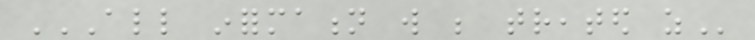ALL INFORMATION WILL BE TREATED AS
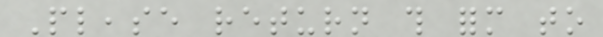Please return this form to
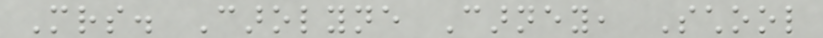Mrs. Carolyne Carney, School
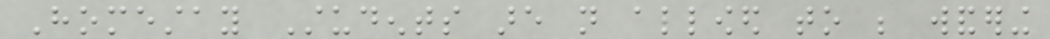Homestay Students are not allowed to be wandering
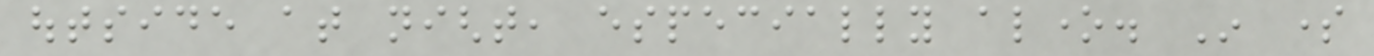outside at night, especially alone. In some
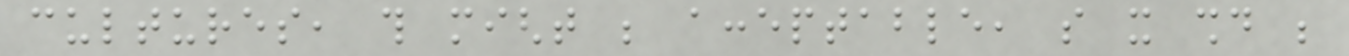cultures, this might be acceptable, so it should be
